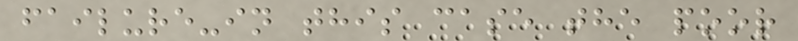failure-in this case the poor
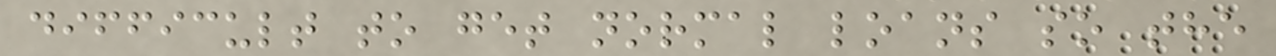difficult to get normal loans so the
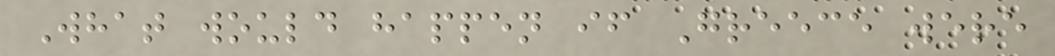What would happen if Greece were
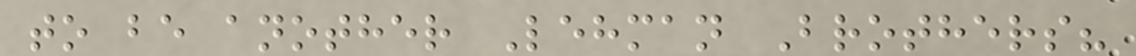to be another Lehman Brothers?
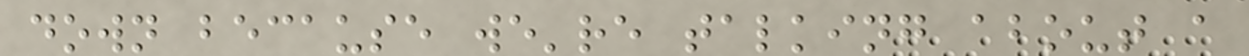down because we're talking about a
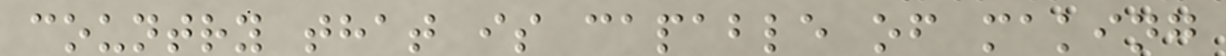country that is capable of making
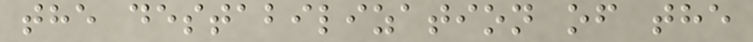the destabilization of the
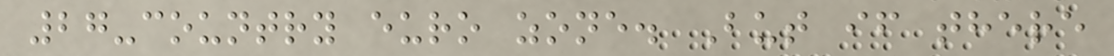27-country euro zone. But if there
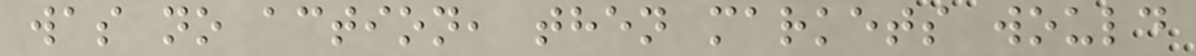was no action, then markets would
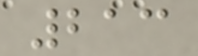213
